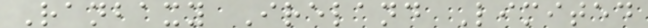Ranbaxy Ireland Limited
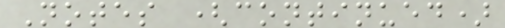Notes (continued)
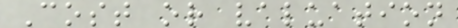Cost or valuation
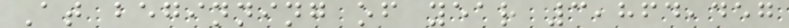At beginning of year 3,864,457
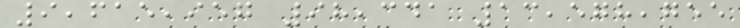9,615,957 98,341 13,578,755
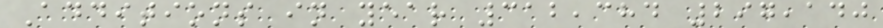Additions in year 312,384 297,140
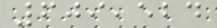609,524
